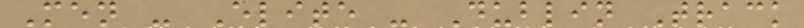Men - Elite - Dublin Track
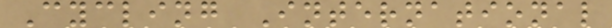Cycling International
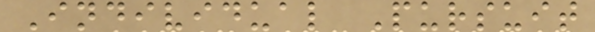Individual Pursuit
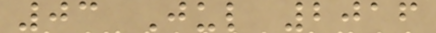03 Jul 2016
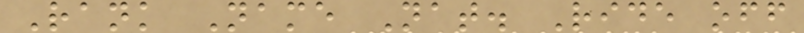Rank Name Nat. Ride off
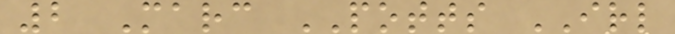2 Marc POTTS IRL
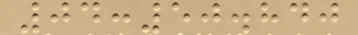04:50.840
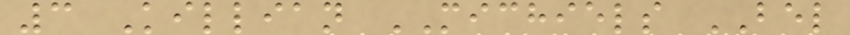3 Killian MICHIELS BEL
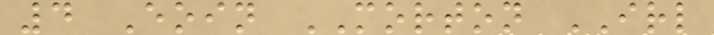4 Eoin MORTON IRL
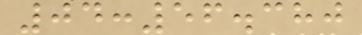04:56.380
